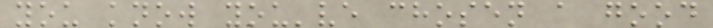you know you've chosen a good
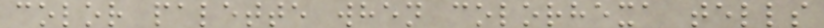color palette when colorhexa tells
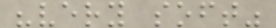"very soft"
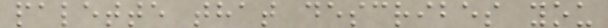palette that describes you
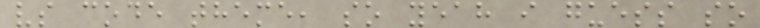vs code theme, so yeah i guess so
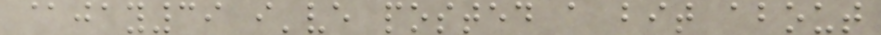@jay39 i've posted a bit about
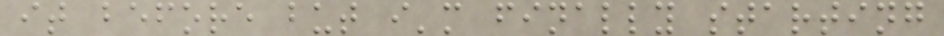it before but i'm finally starting
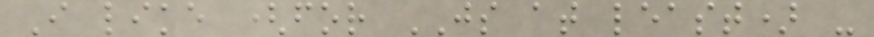I like (for JS at least) -
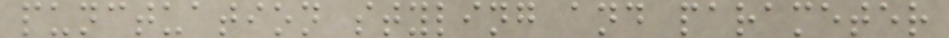punctuation styling and parameter
